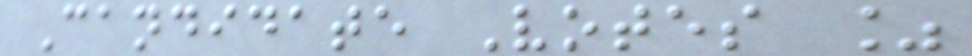Candidate Votes %
